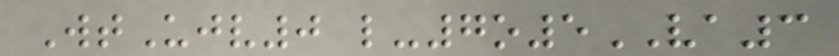WtUjv0 l-7o5VA3
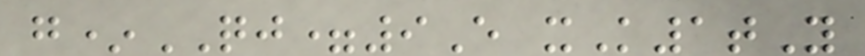g*QJ=9E xK1tY
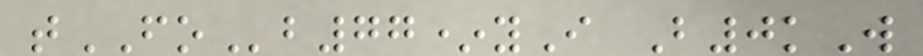tFOb77*yI B0kW
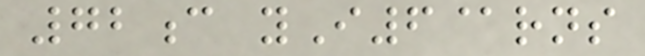72c yI6@rns
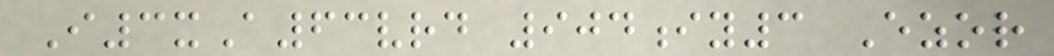I3xA63vrd 904iy3 Ezor
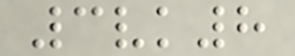3vk8
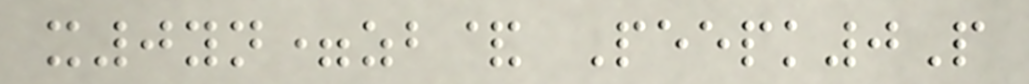x0yn=zb& Peepk0P
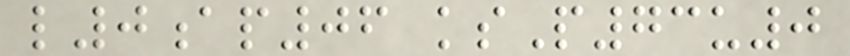l0ap06 ksP73u0
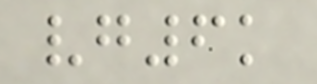vg6k
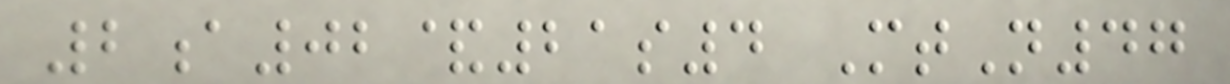2a02&21s4 MtN47
